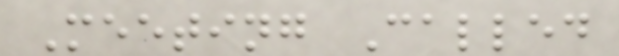Meeting Called
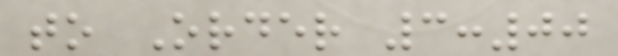to Order 3:00
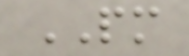PM
